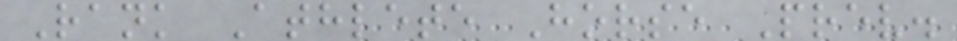Rank Athlete Horse Prev.
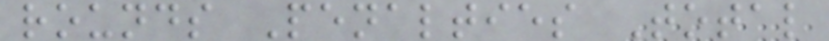rounds Penalties Total
